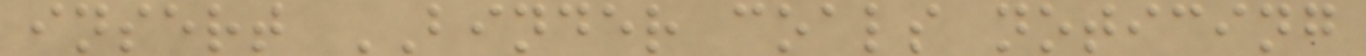insert BINDER coals noticing
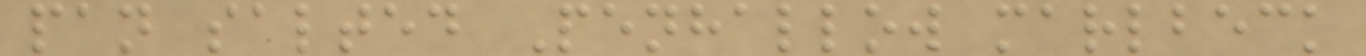pan salted Penhallow marlbeck
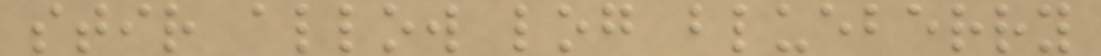stir allow log blueberry
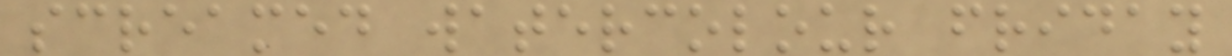screamed watercolour friday
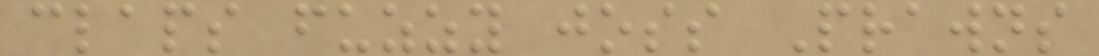claps fuzzy joss Prawns
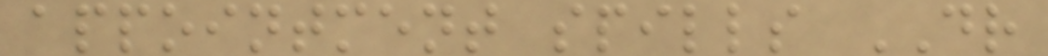appointment spills DR
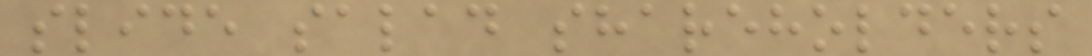slide salad shareholders
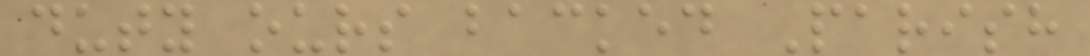duty ours backed Parish
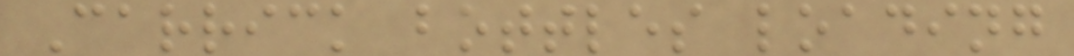Carrick bottles loading
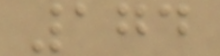174
